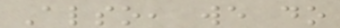Also, we do
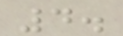4.
